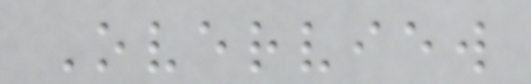Overview
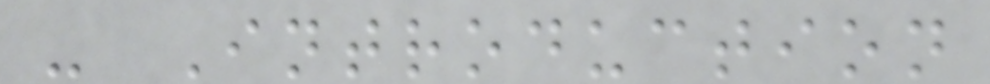- Introduction
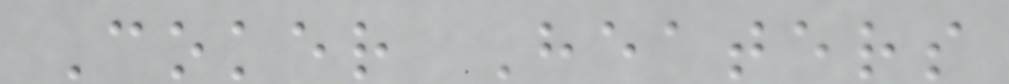Coker Heaters
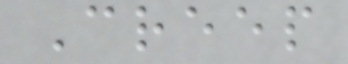Creep
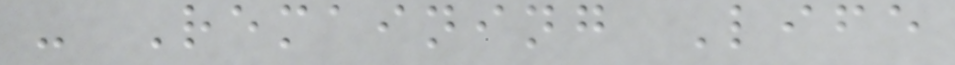- Remaining Life
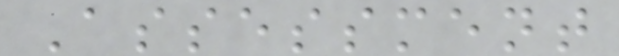Assessment
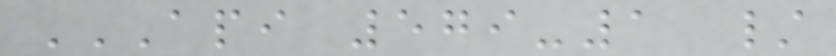API 579-1 /
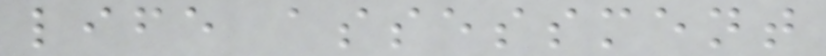life assessment
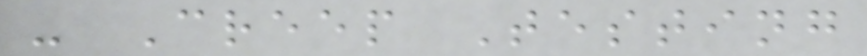- Creep Testing
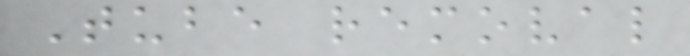Tube removal
